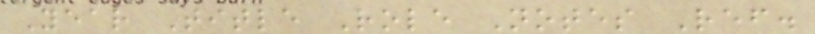Year Title Role Notes Ref.
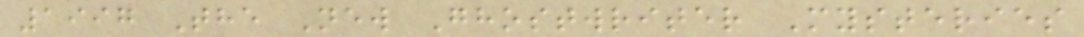1997 The New Ghostwriter Mysteries
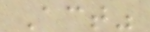Act"
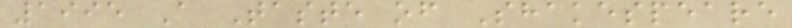1995 A Taste of Shakespeare
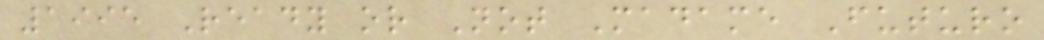1995 Ready or Not Madame Futuro
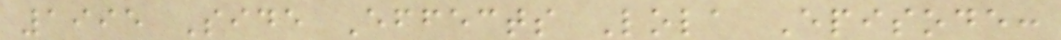1995 Side Effects Lola Episode:
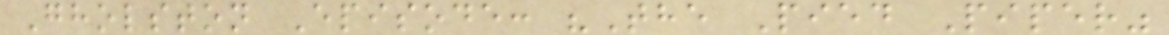Gholston Episode: "The Pied Piper"
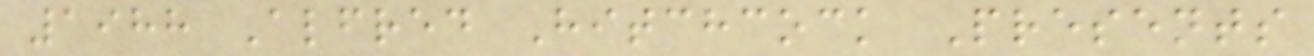1988 Alfred Hitchcock Presents
